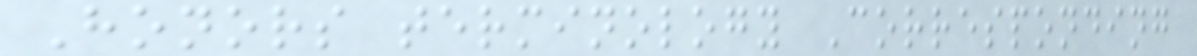Honors terminology Corresponding
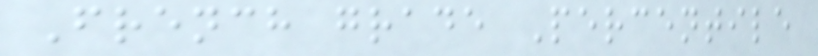French grade Percentile
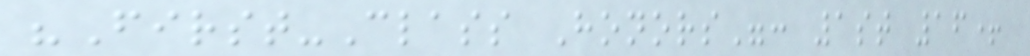"First-Class Honors": 1st 16+
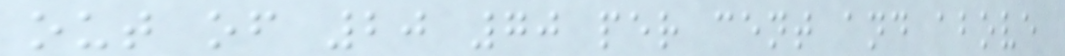out of 20 70 per cent and above
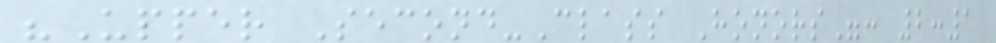"Upper Second-Class Honors": 2:1
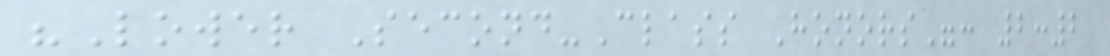"Lower Second-Class Honors": 2:2
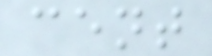cent
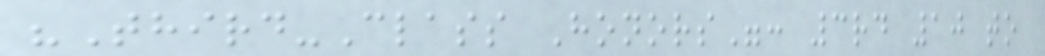"Third-Class Honors": 3rd 10 to
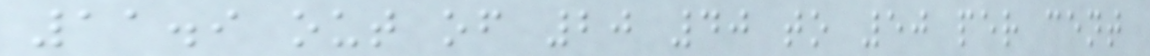11.9 out of 20 40 to 50 per cent
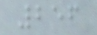256
